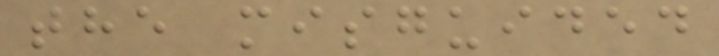the misguided
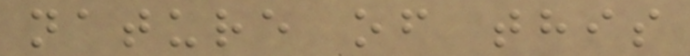nature of this
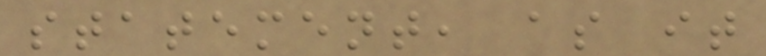statement, as it
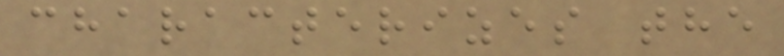characterizes the
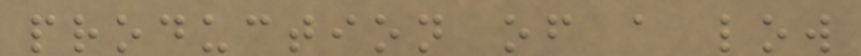production of a low
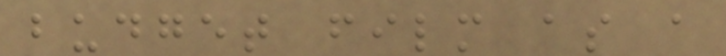budget film as a
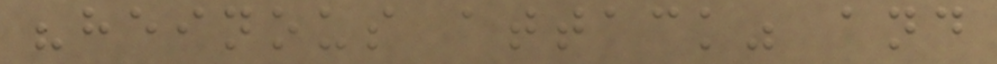"heinous attack" and
